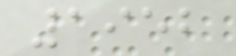1952
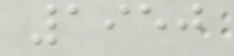1950
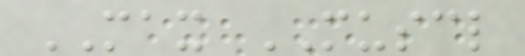MAX MUSCL
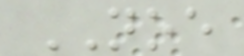NOE
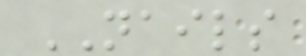NAILS
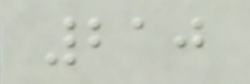210
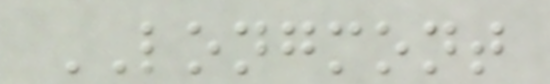LONGMONT
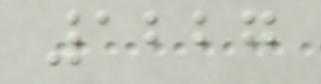1227
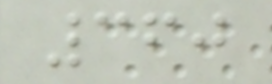360
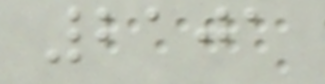2101
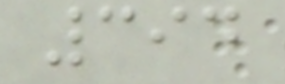394
